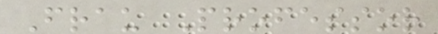Frau Professor
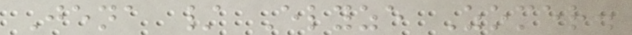Jena / Elyze Zomer.
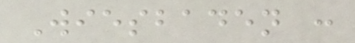Wiesbaden :
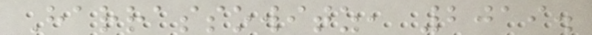Harrassowitz, 2019.
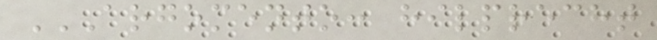ARGOMENTO: HILPRECHT
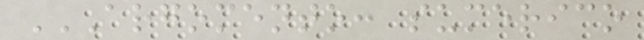ARGOMENTO: SUMERICO
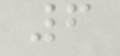6
